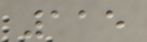115
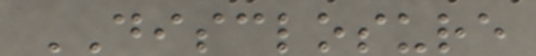DISCLOSURE
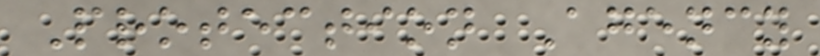Protection Agency
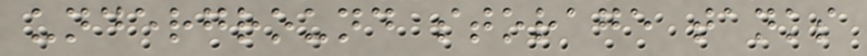underground storage tanks
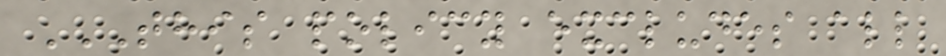THIS POLICY EXCLUDES ALL
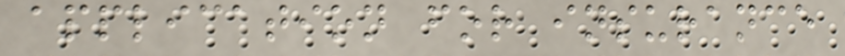application for insurance
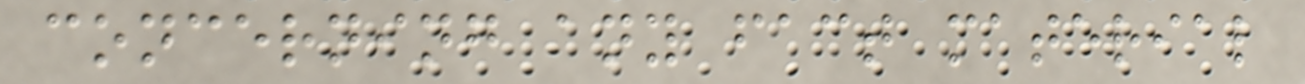concerning any fact material
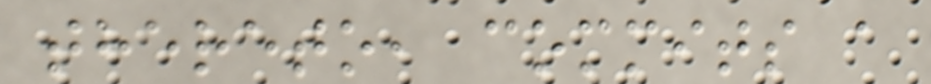thereto, commits a
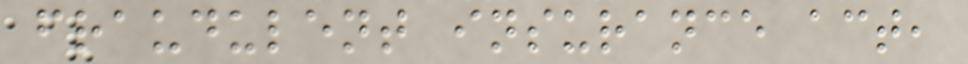fraudulent insurance act,
